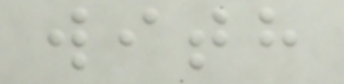with
